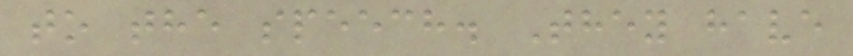to the speech. They have
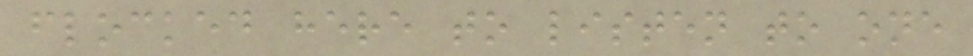flocked here to listen to one
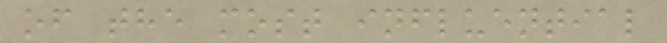of the most influential
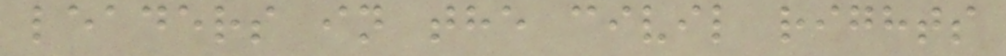leaders in the civil rights
